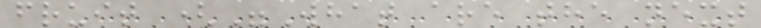fruit ("What are the next
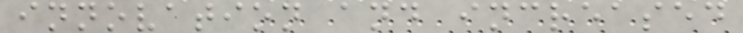innovation and increased
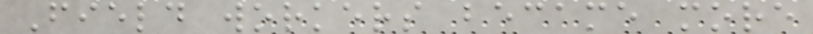Field workers became more
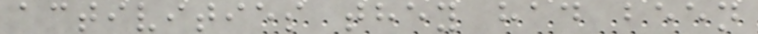activities they had been
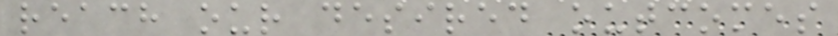reach our desired outcomes
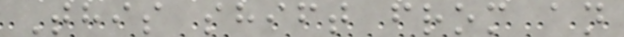This shift from an
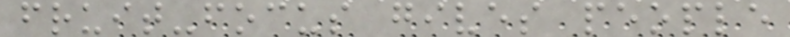fruit-focus gives people
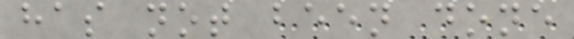has not been done
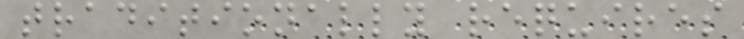traditionally requires
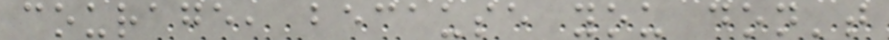courage, because you don't
